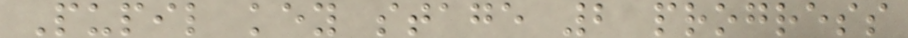Pupil key stage 2 progress
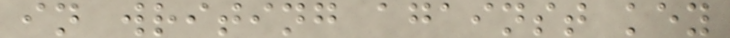in writing against key
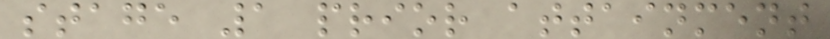stage 1 prior attainment
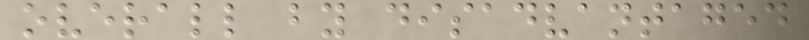overall by disadvantaged
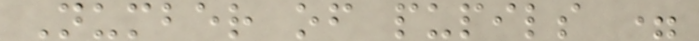Number of pupils =
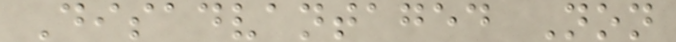Disadvantaged Non
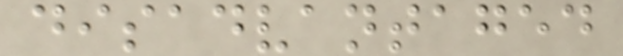disadvantaged
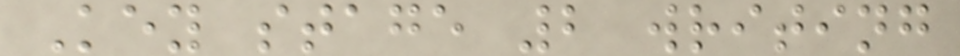Key stage 2 writing
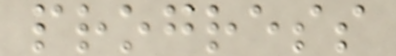progress
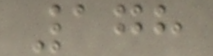178
